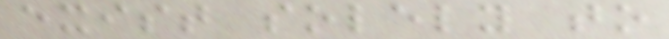exist solely to
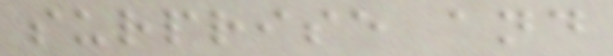surprise and
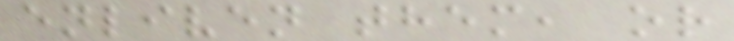enliven them, or
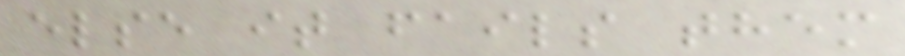else it fails them
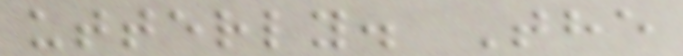utterly. The
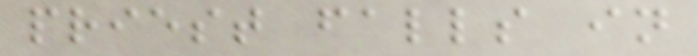priest falls in
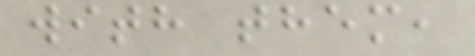with them,
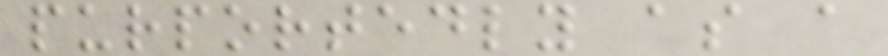purportedly as a
